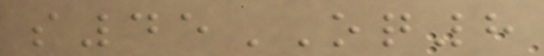s45OQ8
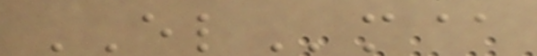ELm@
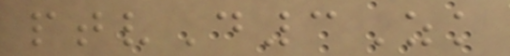ptvD3Zk
